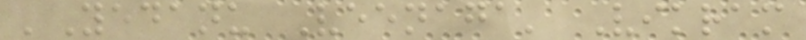'Yedanu Veenaga' Vikram
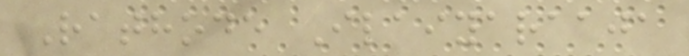Rathode Ilaiyaraaja
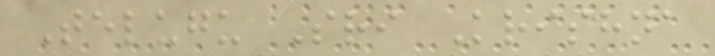Telugu Sri Krishna
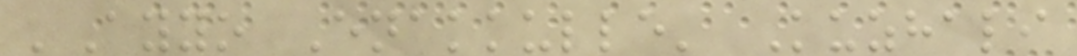'Ayyo Enakkulle' Kuzhali
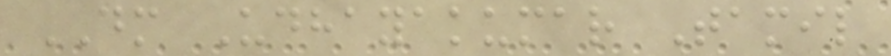DM Udhayakumar Tamil
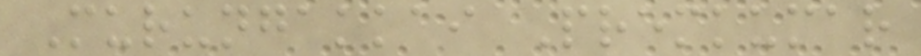Murungakkai Premkumar
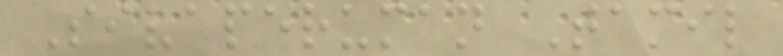Sivaperuman Tamil
